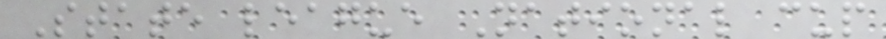State league National cup
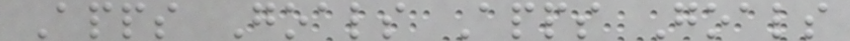Apps Goals Apps Goals
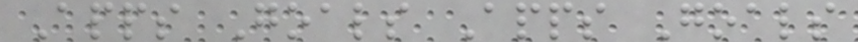Apps Goals Apps Goals
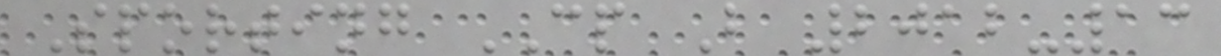Sporting CP B 2012-13
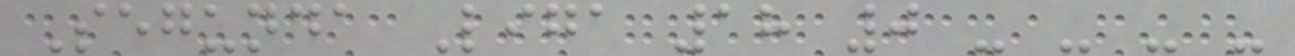Segunda Liga 18 0 - - - -
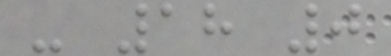- 18 0
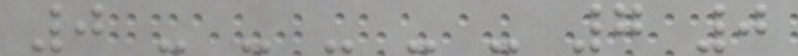0 - - - - - 7 0
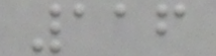116
